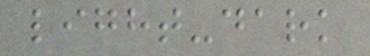light-dark
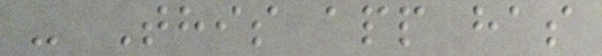- This app has
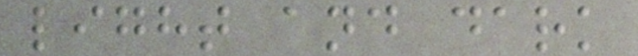light and dark
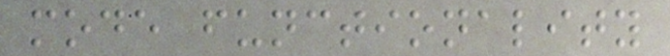mode functionality
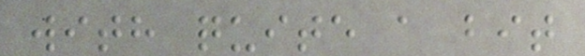with quite a bit
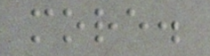more.
